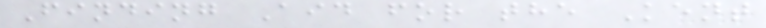Finding Aid for the Kent
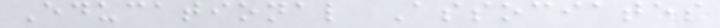Educational Associates
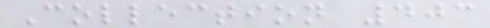Collection 403
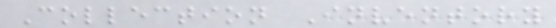Collection Inventory
